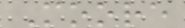Moore
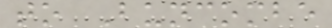to Buncombe
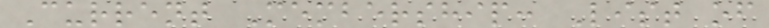Current Membership: List of
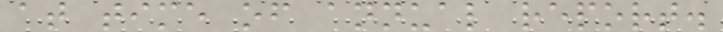at time of annual report.
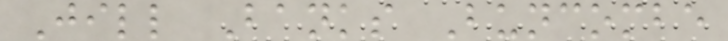Jill Banks Buncombe
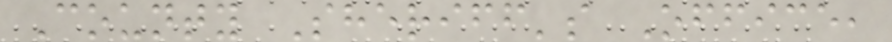County Sheriff's Office,
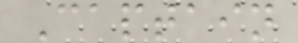Captain
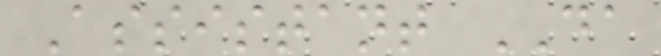Assistant DA
